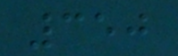350
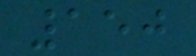150
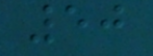50
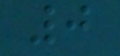0
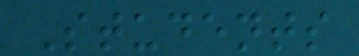Students
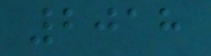2018
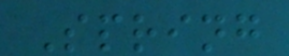Spring
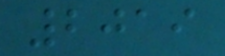2019
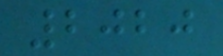2020
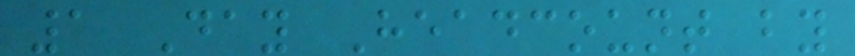1 Day Headcount by
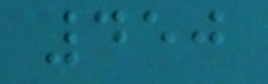450
